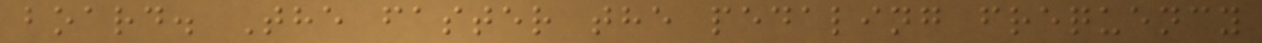board. The faster the pedaling frequency
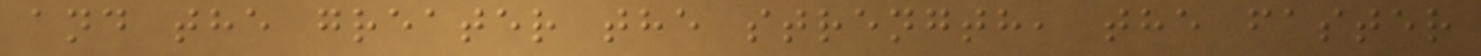and the greater the strength, the faster
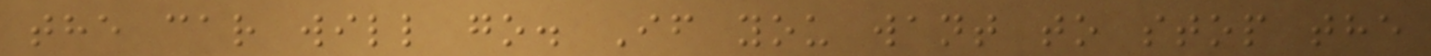the car will go. If you want to stop the
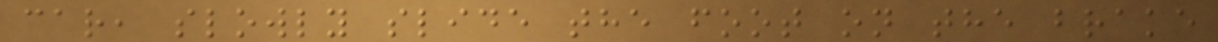car, slowly slide the foot on the brake
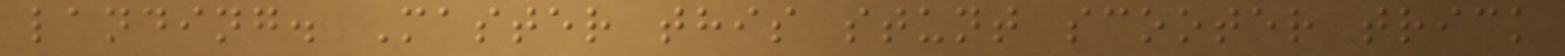landing. Master this stunt scooter trick
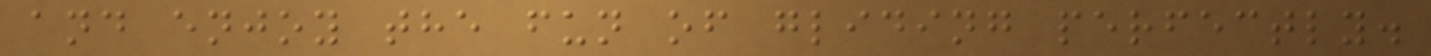and enjoy the fun of gliding perfectly.
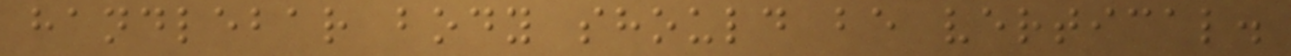handlebar body should be vertical.
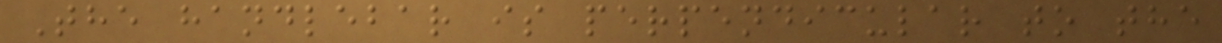The handlebar is perpendicular to the
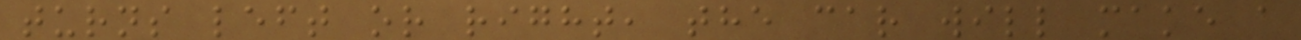turns left or right, the car will make a
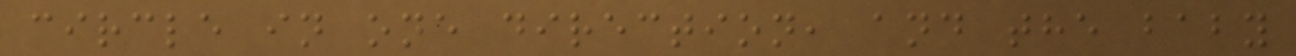circle in one direction, and the baby
